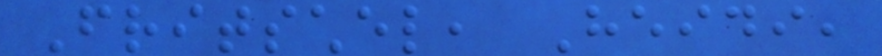Fritschel, Heidi,
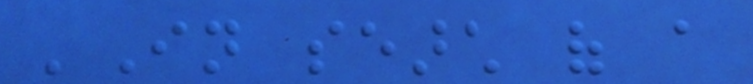'In search of a
